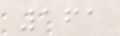161
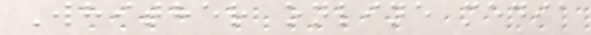Whither online media
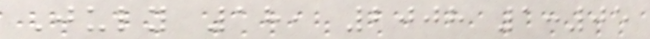July 18, 2008 1:05
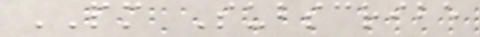PM Subscribe
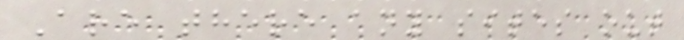Are there any sites out
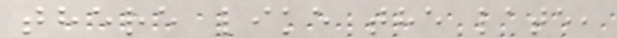there like the late,
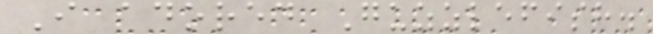I adored Guzzlefish.
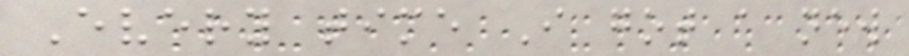Every time I got a new
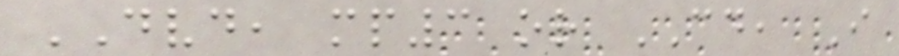DVD, mp3 or CD, I
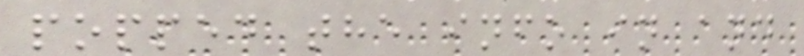popped the info in and
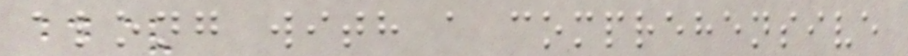along with a comprehensive
